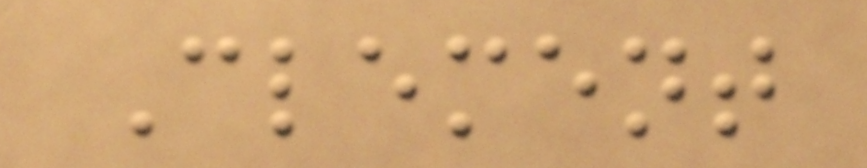Clement
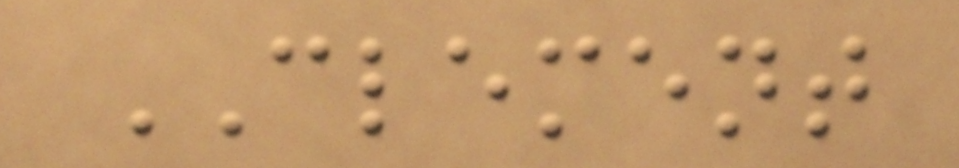CLEMENT
